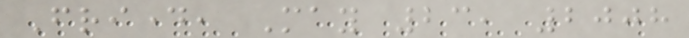Friday, May 23, 2008
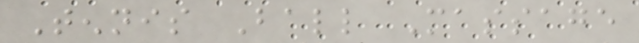Tennis Ball Massage
